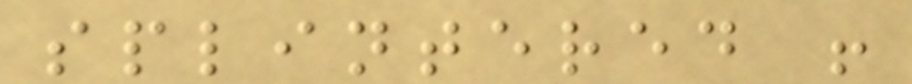splintered !
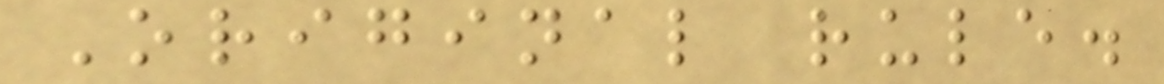Original rule.
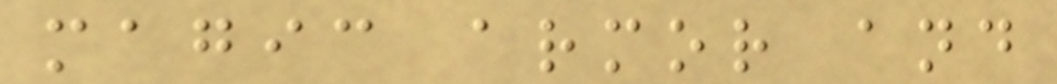magic armor and
